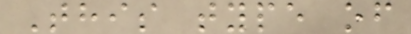This type of
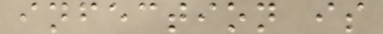infection is
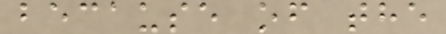because of the
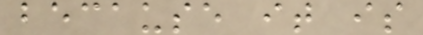because it is
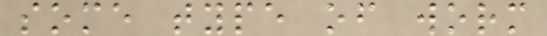some type of worm
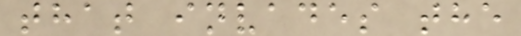that invades the
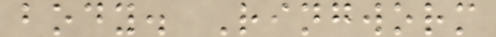body. Ringworm
